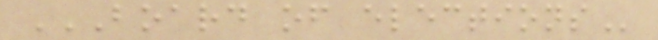BOARD OF ELECTIONS
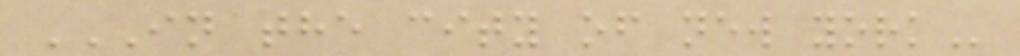IN THE CITY OF NEW YORK
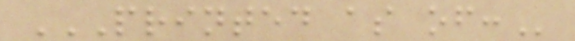PRINTED AS OF:
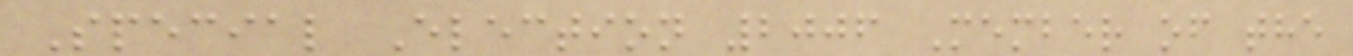Special Election 2006 Member of the
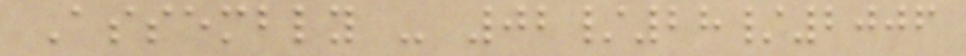Assembly - 02/28/2006
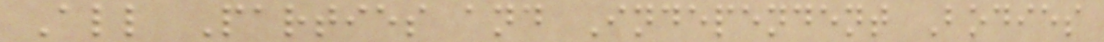All Parties and Independent Bodies
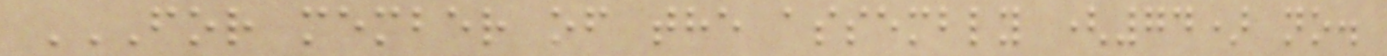FOR MEMBER OF THE ASSEMBLY (74) NO.
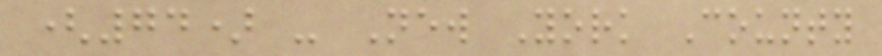(74) - New York County
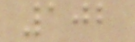102
